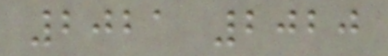2021 2020
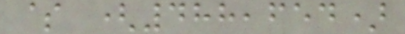$ (488,654)
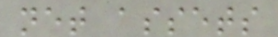net assets
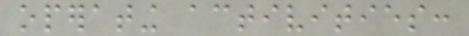operating activities:
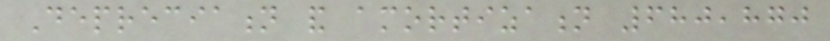Depreciation and amortization 680,870
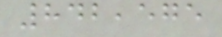842,575
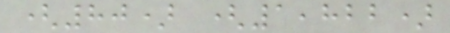(80) (1,822)
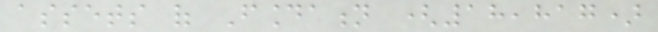assets of Foundation (18,817)
